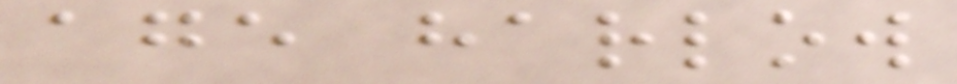age harlow
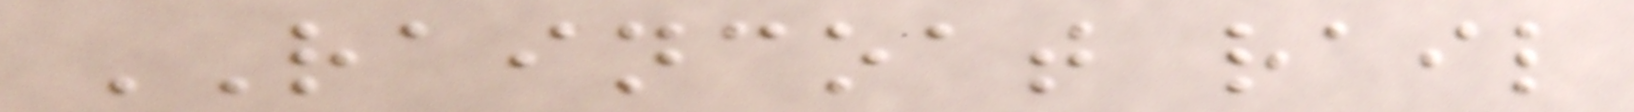RAINCOAT rail
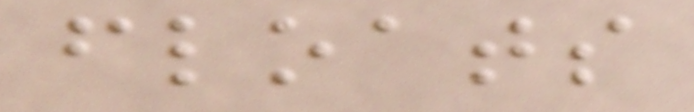floats
